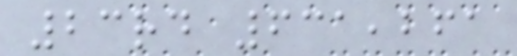23rd 631,261
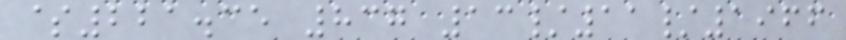$221.35 837 13/11/1966
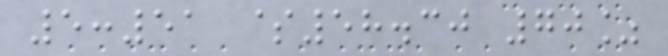5:51 $58.30 70%
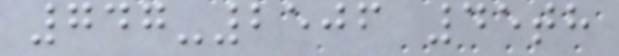747-2506 45th
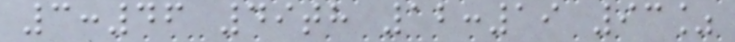3:46 49th 12:19 93%
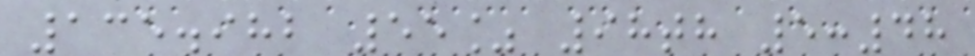135.982 55% 98th 5:48
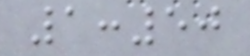1:50
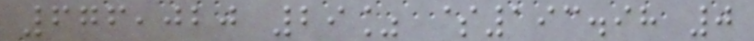676,020 29% $193.98 0
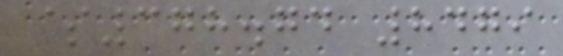$378.74 8479
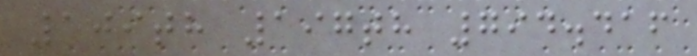109th 197th 794.416
